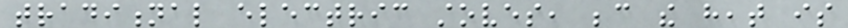traditional electric stoves, because the heat is
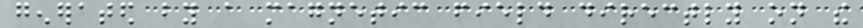generated by a magnetic field directly on the
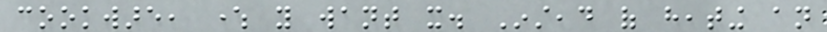cookware, where you want it. Instead of heating an
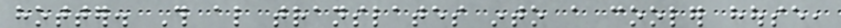hotter. This also translates into a cooler house,
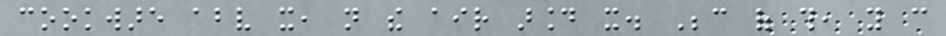cookware above it, not the air around it. Because of this, you can
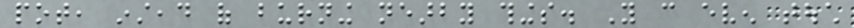pot, instead of burning nearby things. You can even touch
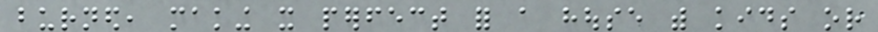burned, making it perfect for a house with kids or
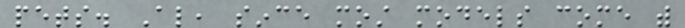pets. Also, since most models come with
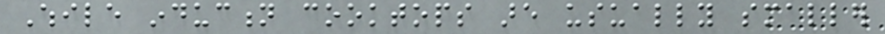While induction cooktops are usually smaller
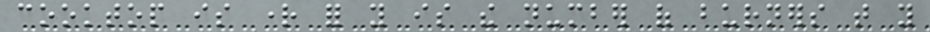cooktop is right for you is the number of burners that you
